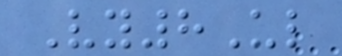Vy8Ul
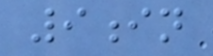9in
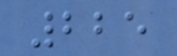225
